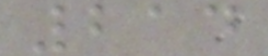214
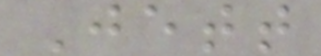Jett
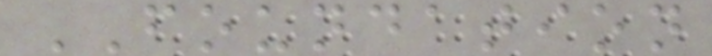FOUNDATION
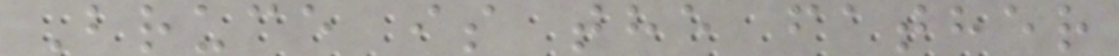Bruce is the father
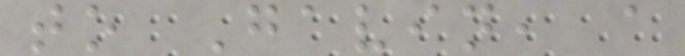to Gavin, a
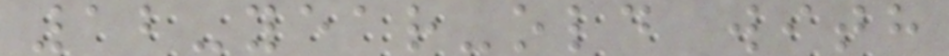12-year-old with
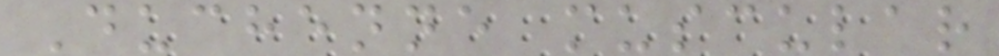Duchenne muscular
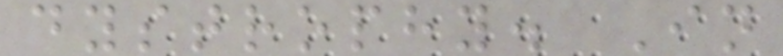dystrophy. In
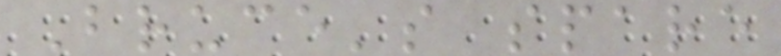Bruce's spare
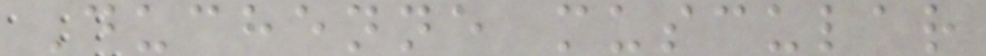Duchenne muscular
